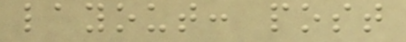layout: post
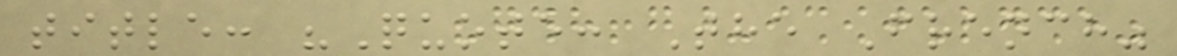title: "Quote: The French"
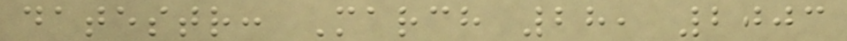datestr: March 28, 2003
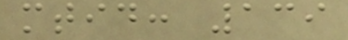mtid: 139
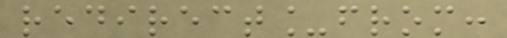redirect_from:
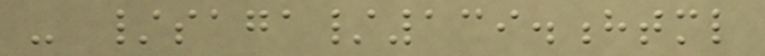- /saga/139.html
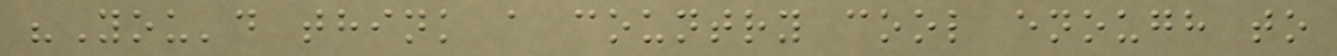"You'd think a country cool enough to
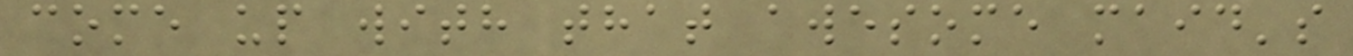come up with that awesome maid's
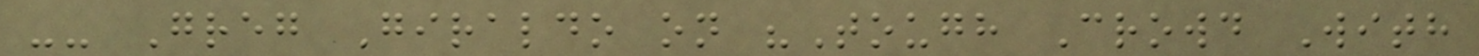-- Greg Giraldo on "Tough Crowd With
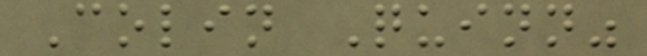Colin Quinn"
